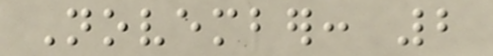November: 2
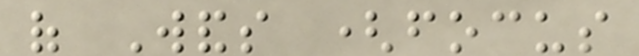of Wands (focus
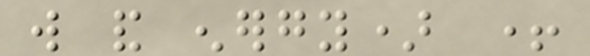will and energy) +
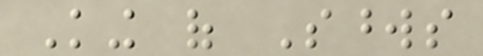King of Swords
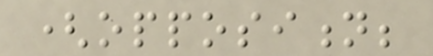(opposition;
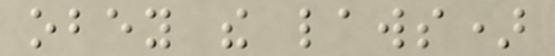obey the laws)
